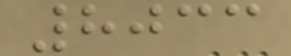8033
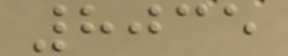8035
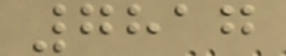7817
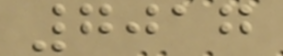7017
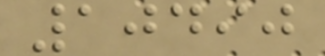10490
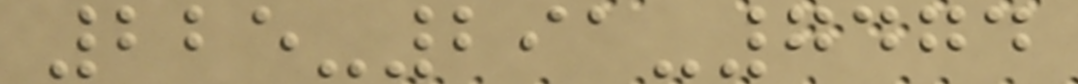225-291-7474
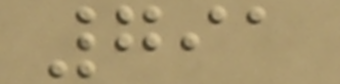791
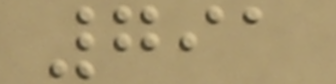791
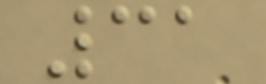31
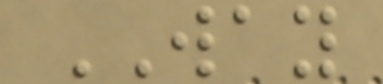WAY
